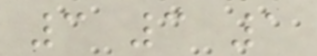3 3 1
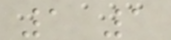1 1
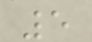5
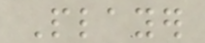Player
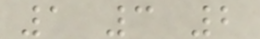1 3 2
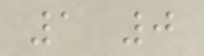1 0
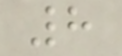8
